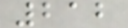212
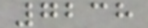7238
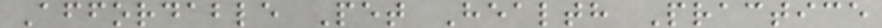Affordable Pet Health Practice
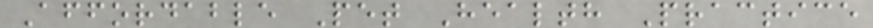Affordable Pet Health Practice
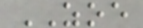ZOE
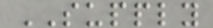SUPPLY
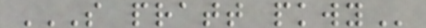S PRATT PKWY
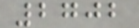2702
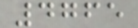4765
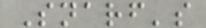Snarf's
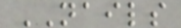NAILS
